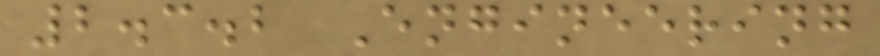2.3.2 Engineering
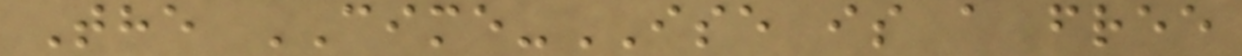The CIME-ISE is a free
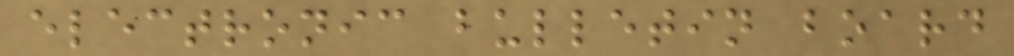electronic bulletin board
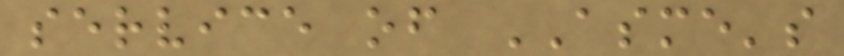service of ASME's
